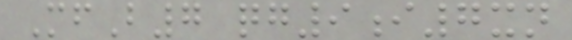MfB7 qg9i7xn
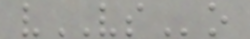vVSo
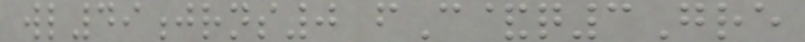wl49jrns0 fC&q3Gre
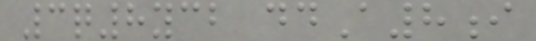3q8ycb ddA8i
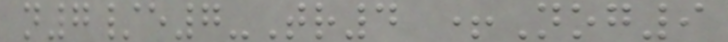n7/e7-Tr4 +Nog9
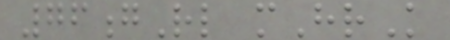76gRl mHrK
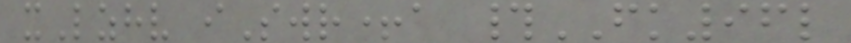xLzhv iSwr+a #FK96l
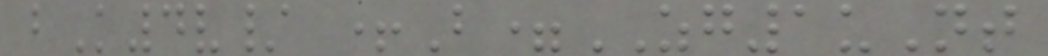bK4v/ +B=ZG1uNt
